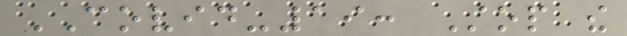COVID-19: Stop the
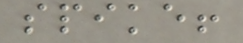spike!
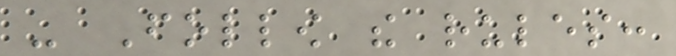- Follow the rules:
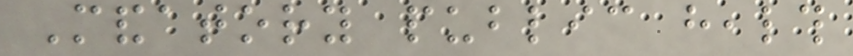Mandatory public health
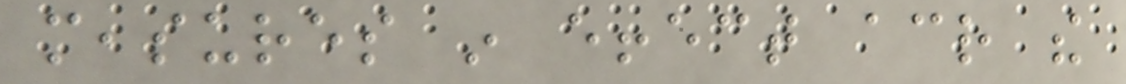measures in effect across the
